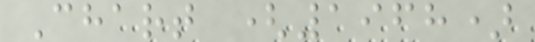Chart (1968)
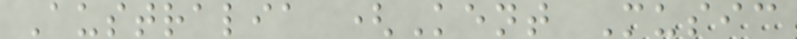Australia (Kent Music
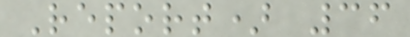Report) 36
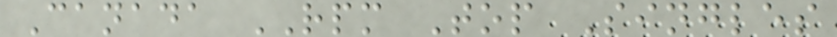Canada RPM Top Singles
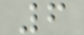6
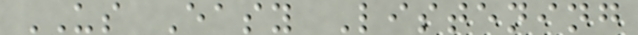US Easy Listening
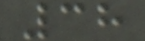38
